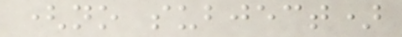(no subject)
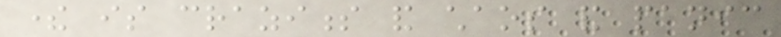there is craziness and chaos and panic
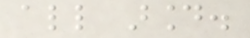all around.
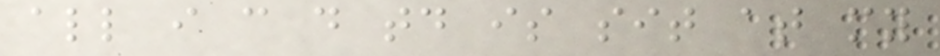all i can do today is sit at my
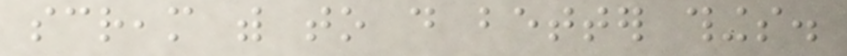scream with to do better things.
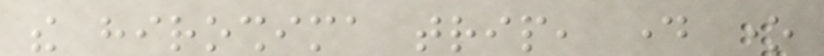the hiroshima trip, day one
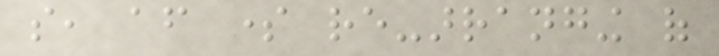so, after some re-arranging of
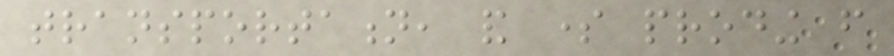transportation, and some proding from
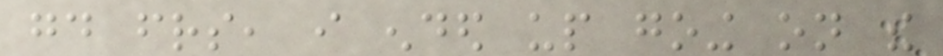good friends, i ended up going on the
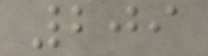209
